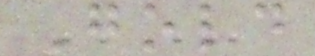Gold
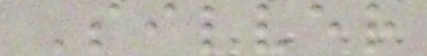Silver
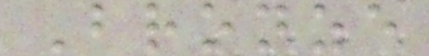Bronze
